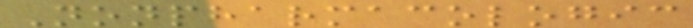Nonpharmacologic
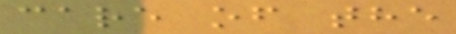care of the
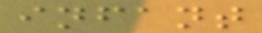infant
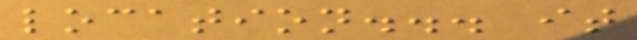location... it
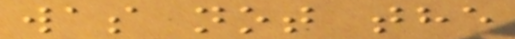was not the
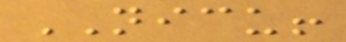NICU!
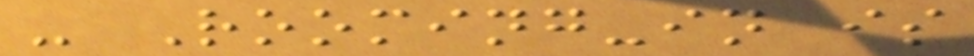- Rooming-in is
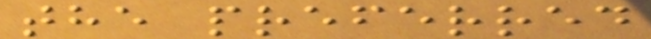the preferred
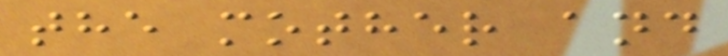the mother and
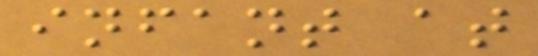infant at
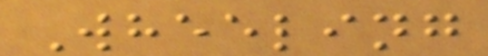Wheeling
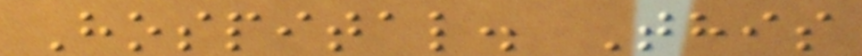Hospital. This
